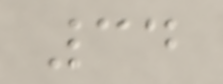34
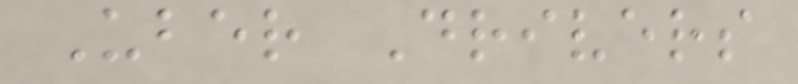Uber Drivers
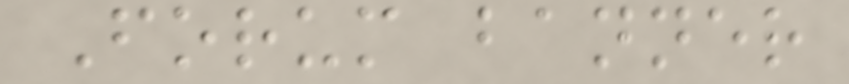Forum banner
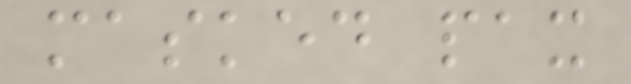masked pax
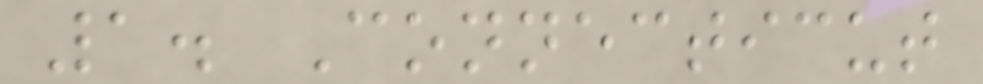1. Connecticut
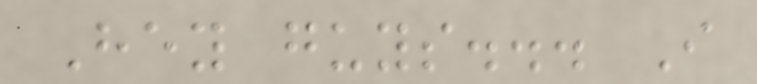Hey guys... I
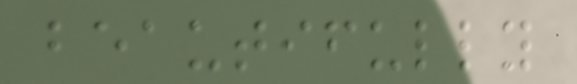beautifully
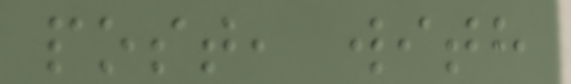post, with
